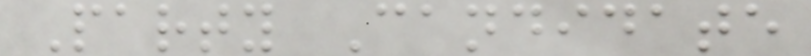Party Candidate
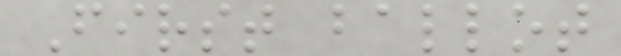First ballot
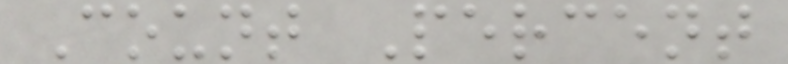Count Percent
